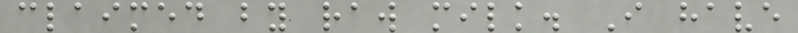claimed by raw milk. I have
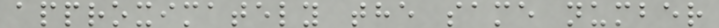approximately the same number
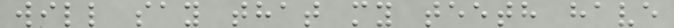will say that my teeth have
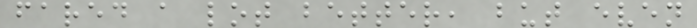fared a lot better, but even
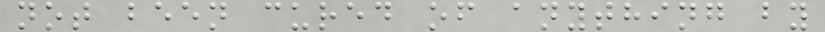not been cured of anything by
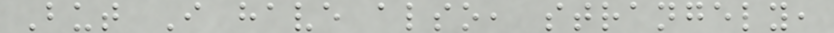But I have also, strangely,
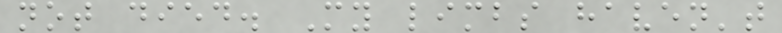not died. My limbs haven't
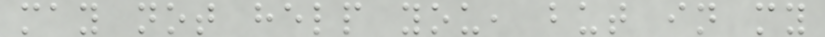may not help you, but in my
